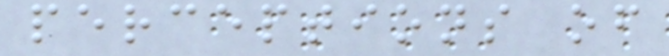perceptions of
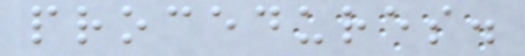procedures.
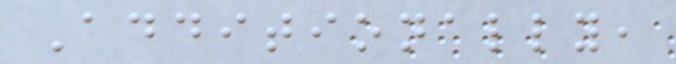Additionally,
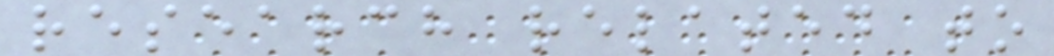research related to
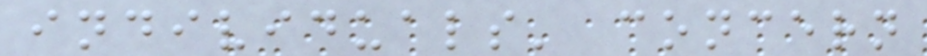individuals' concern
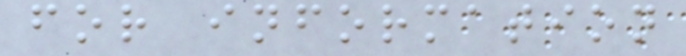for information
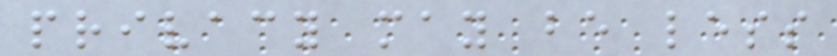privacy may be less
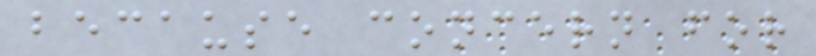because concern for
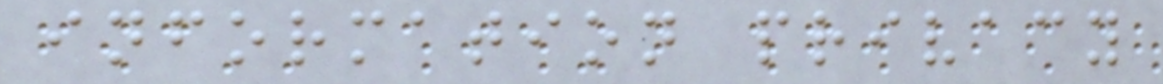information privacy
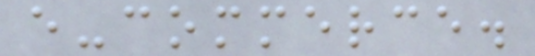e-commerce.
